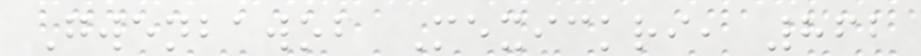Gwenbawob Mexickri, 862
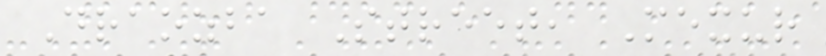Draozba Street, Mexur
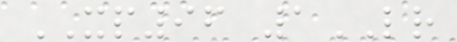XP96 1LR
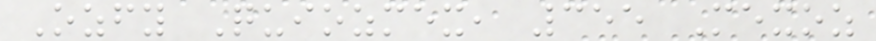Ozfy Quiozmex, 355 Mexoz
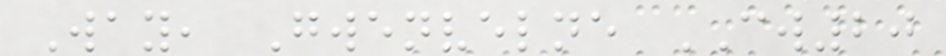Way, Gwenvelne CW20
